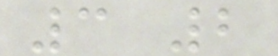3 2
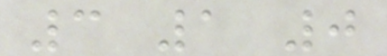3 1 0
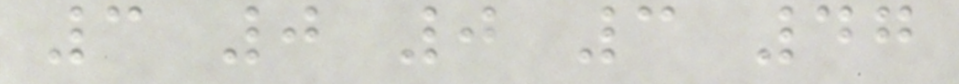3 0 0 3 47
